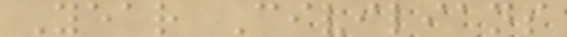Year Civilians
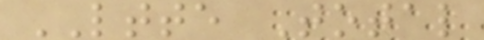LTTE Total
